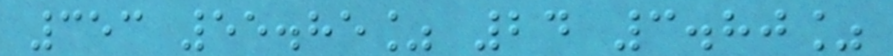353 55.85% 24 3.80%
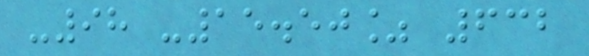-98 -15.50% 632
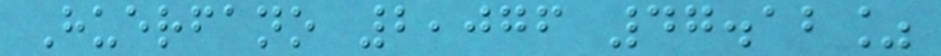Huerfano 2,076 47.12%
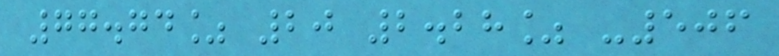77.74% 20 2.28% -506
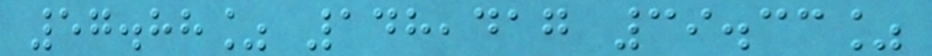57.88% 148,417 39.33%
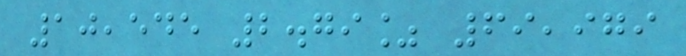10,545 2.79% 69,979
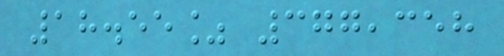18.55% 377,358
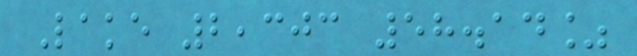Lake 2,303 58.14%
